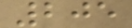205
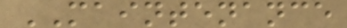MAINTENANCE
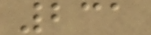231
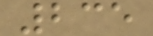235
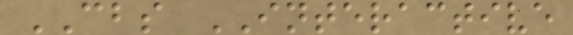CBS INTERACTIVE
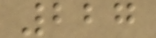227
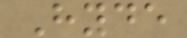Hyde
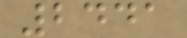2441
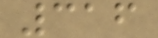316
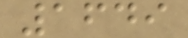1649
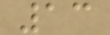13
